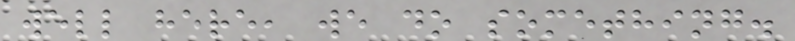well here, we do something.
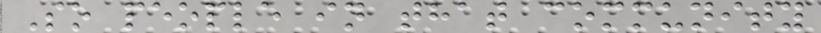So people in that community
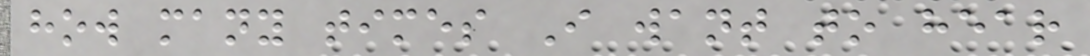how many times I want to hear
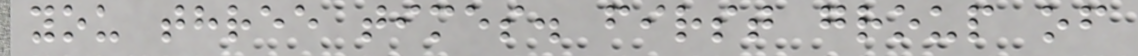you three times. first group of
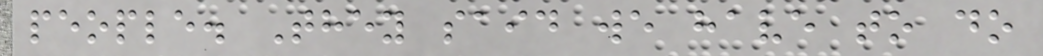people. They said we have to do
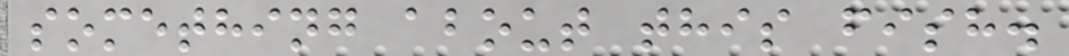something about this fish.
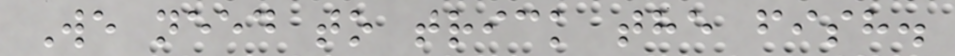We need to trick the fish.
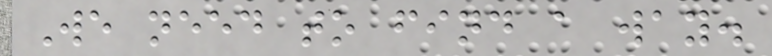We need to find a way.
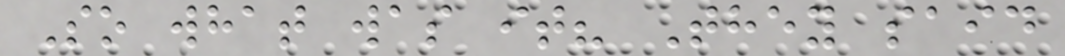So what was it? They said
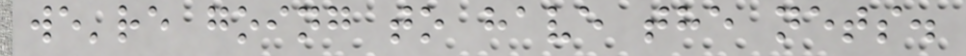we're going to have the nets.
